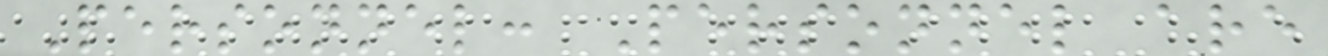Personnel: Personnel are
